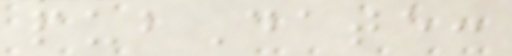pubDate:
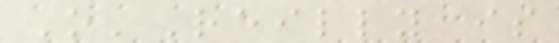O'Reilly is
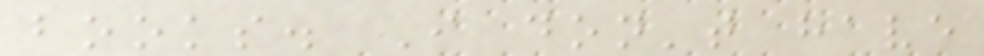books. I don't have
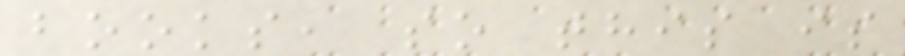books, so this is
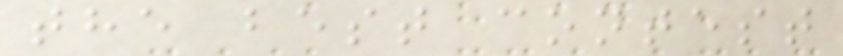the best contest
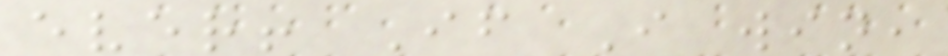ever! If I win,
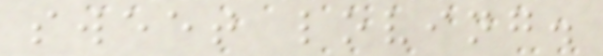sweet loving.
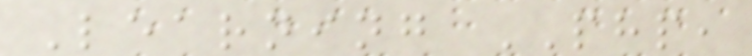Learning PHP,
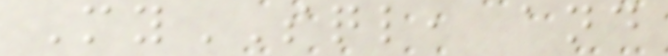MySQL, and
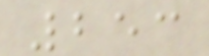253
